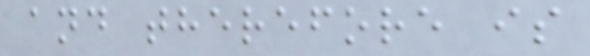and therefore is
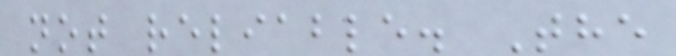not reliable. The
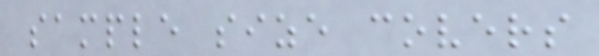sample size covers
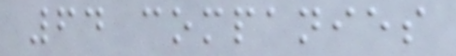64 companies
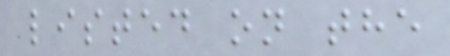listed on the
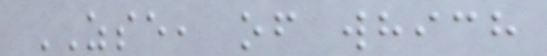ZSE, of which
